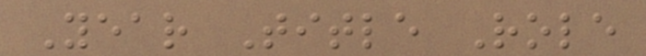Year Title Role
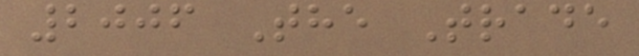2006 The Trade
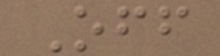Off
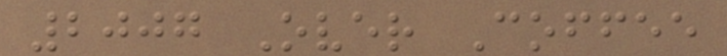2007 Over Coffee
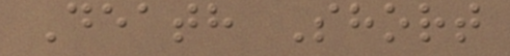Death Short
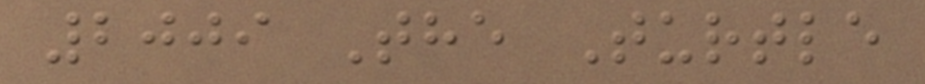2009 The Turtle
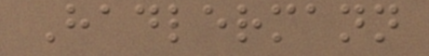Hadlermann
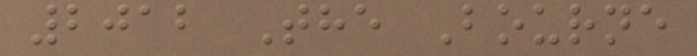2012 The Bourne
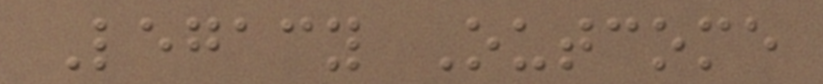Legacy Outcome
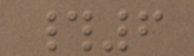#6
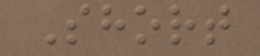Short
